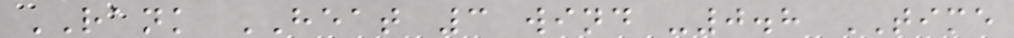RANK HEAT 3 wind -0.8 TIME
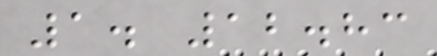1. 12.83
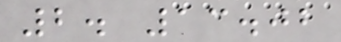2. 13.02
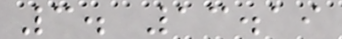3. 13.19
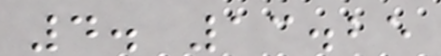4. 13.25
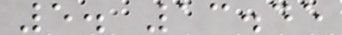5. 13.45
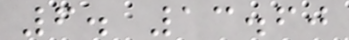6. 13.60
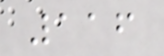116
